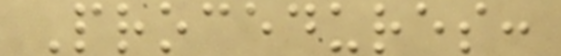Procedures:
